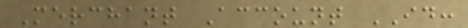Merchant Account ID:
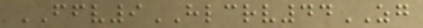FFV9HLCRV44ZG
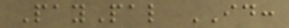PayPal ID:
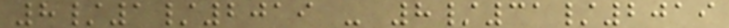8/1/2019 - 8/31/2019
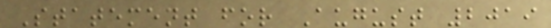Statement for August 2019
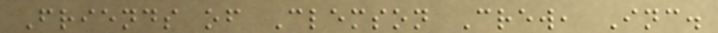Friends of Clemson Crew, Inc.
